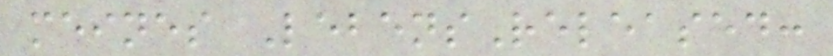meines LebensReleased:
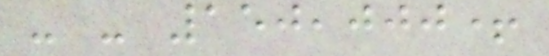- - 150,000+
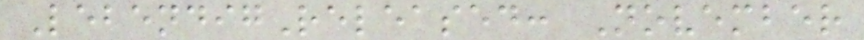LebendigReleased: November
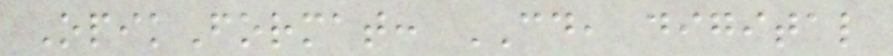OpikFormat: CD, digital
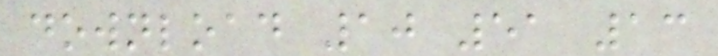download 10 51 13
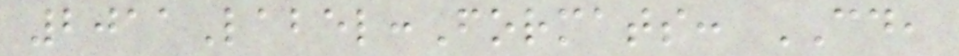2011Label:Formats: CD,
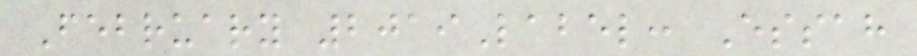February 2019Label: Essah
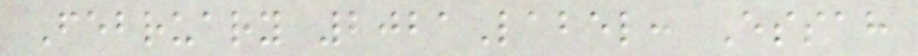February 2021Label: Essah
